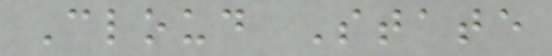Cloud State
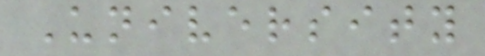University
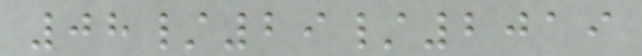08/29/2019
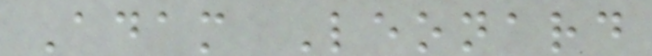Adam Leonard
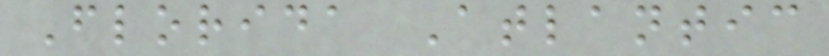Florida Atlantic
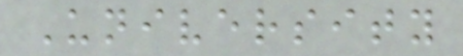University
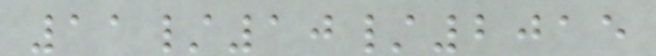11/10/2015
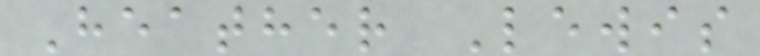Heather Lewis
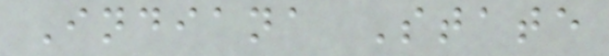Indiana State
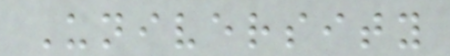University
